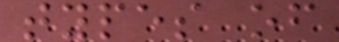types of
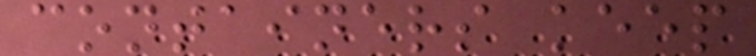containers keep
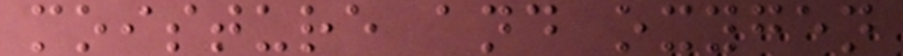moisture and oxygen
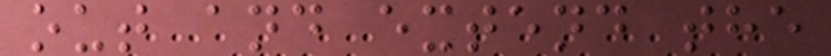out and extend the
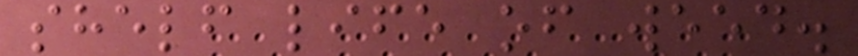shelf life of weed.
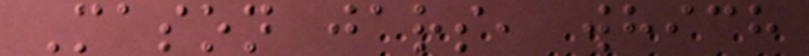Mason jars, which
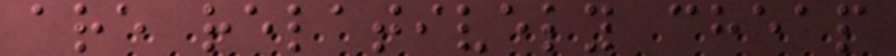are relatively cheap
